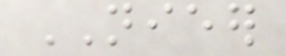NIEER
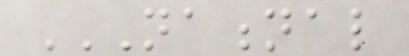NATIONAL
